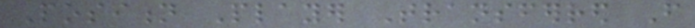Position Player Transferred From
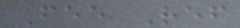Fee Ref
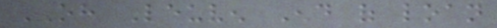OH Leuven End of loan
